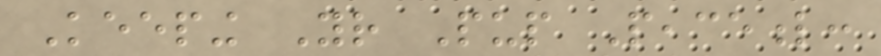Keeping Your Pup Peaceful:
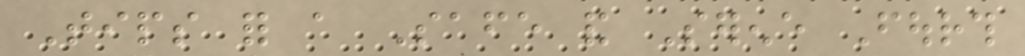Tips for a Safe and Serene Fourth
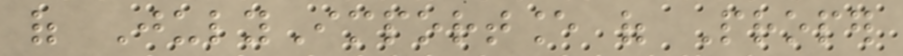of JulyImportance of Proper
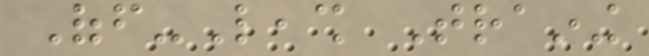Off-Leash Training
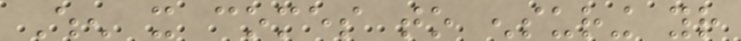When it comes to ensuring your
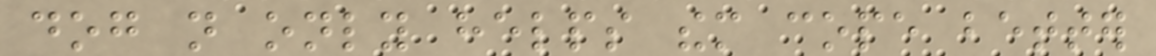dog not only helps them cope better
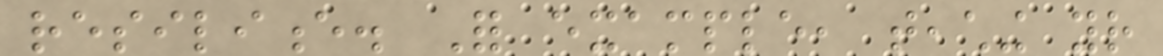resilience. For example, teaching your
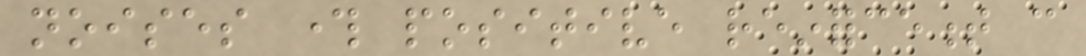noises through positive reinforcement can
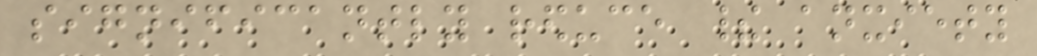significantly reduce their anxiety
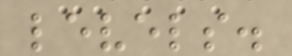levels.
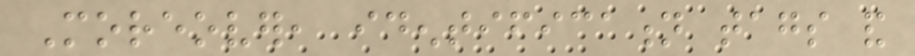Moreover, identification tags and
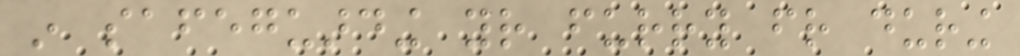in safeguarding your furry friend during
